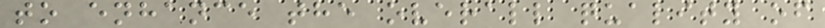to enhance the overall quality of
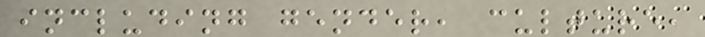including gender, culture,
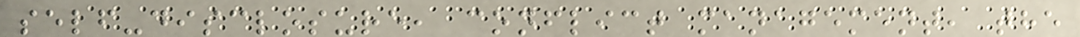self-disclosure, conflict management, the
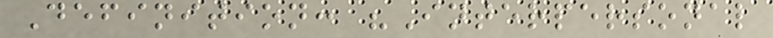Definition: "Interpersonal
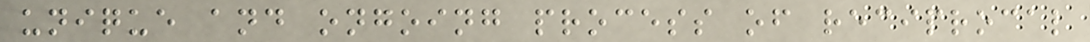unique and ongoing process of reciprocal
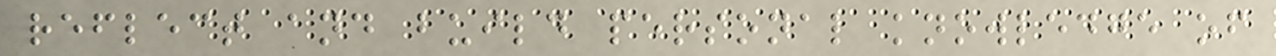reflect and build personal knowledge of
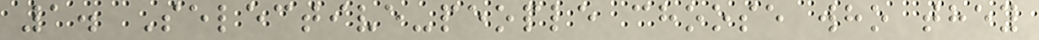1. Selective-people choose who they
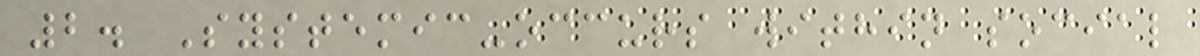2. Systemic-occurs within social
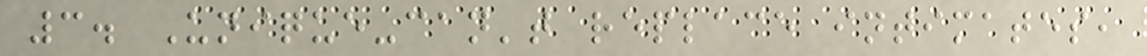3. Unique-can't replace intimates,
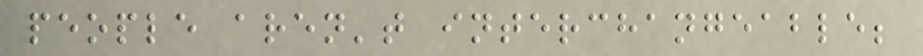people aren't interchangeable;
